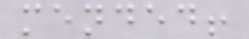mended!
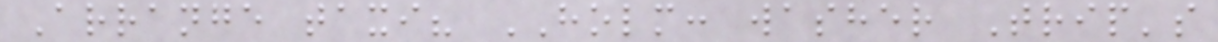Arrange taxi? HOLM: washer Trip's
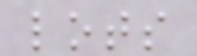lots
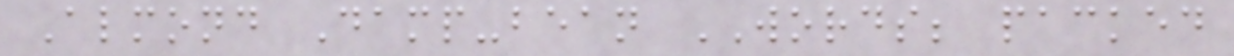Almond Damp-bean WORDS; packed
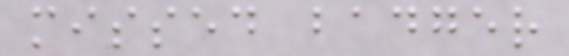missed badger
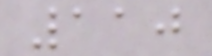110
